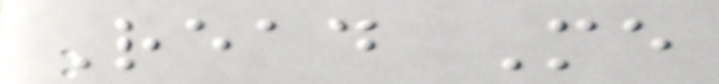Read Me
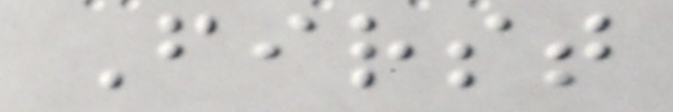First
